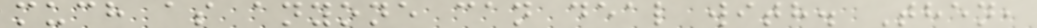much as anyone can deal with. Then,
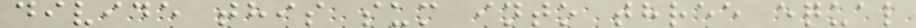divide this sum into three equal
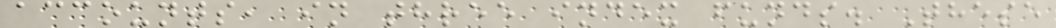accounts, in three index funds. These
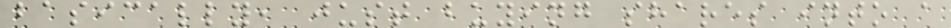basically, just buying shares into a
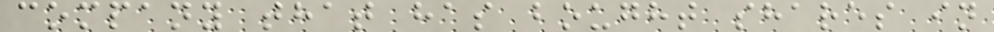company that has bought shares in
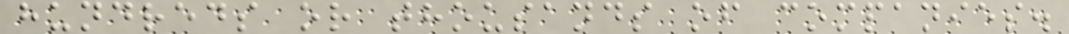hundreds or thousands of companies.
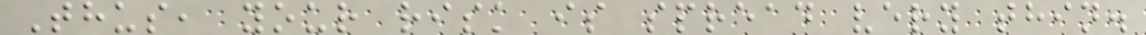Thus, your risk is spread very thin.
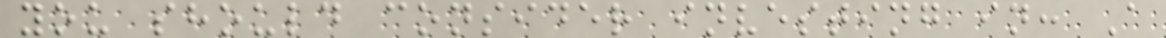you should consider investing in: A
